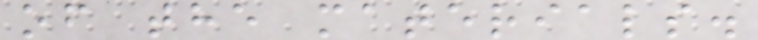of the materials.
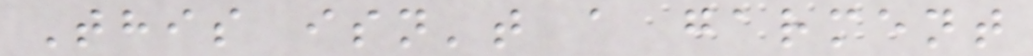This isn't a garment
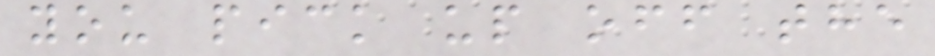you pick up off the
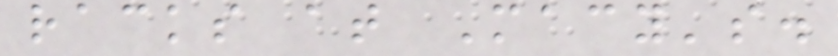racks at Macy's.
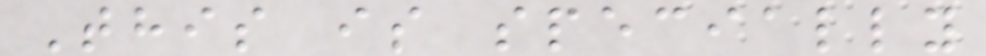This is specially
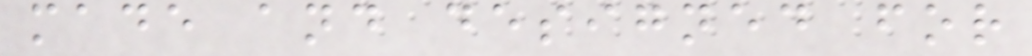made and designed for
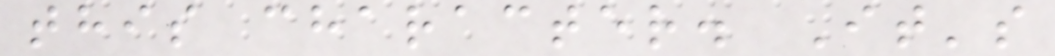this character. It's
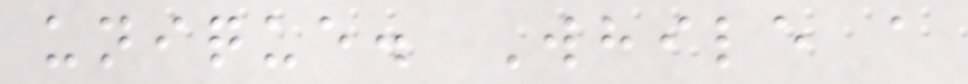unique. While a
